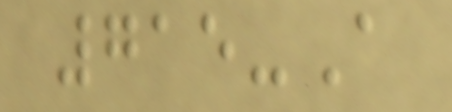715-A
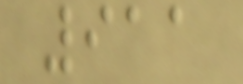911
